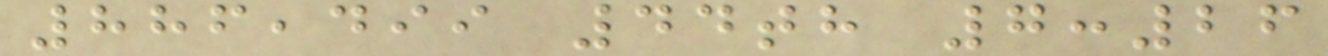886,499 44th 7:26
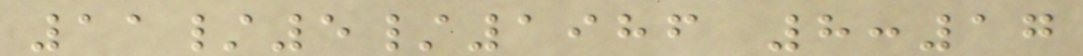11/5/1986 8:17
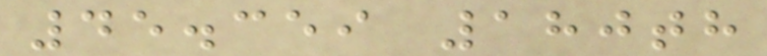45.359 180th
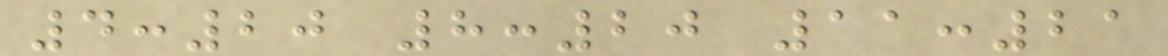4:20 8:20 11:21
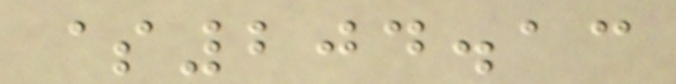$204.13
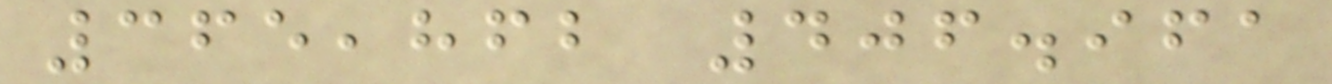365,862 406.961
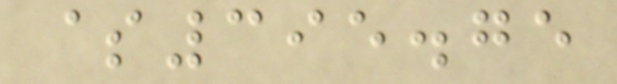$395.75
